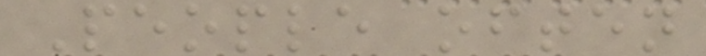People often
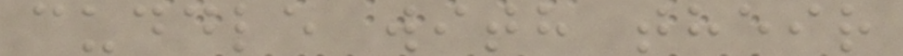cuddle with their
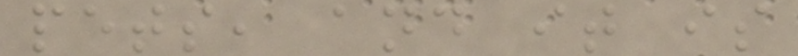pets, and it is
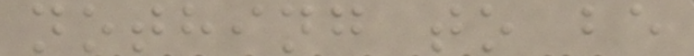nothing to be
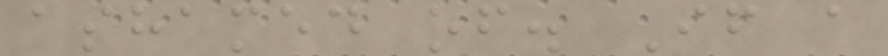ashamed of. If a
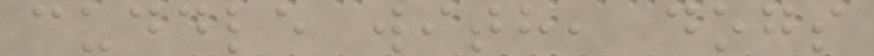cuddle with, dogs
